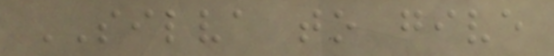SILVA to give
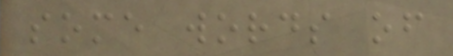some words of
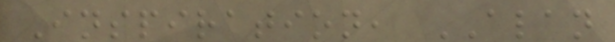Inspiration, ALAN
